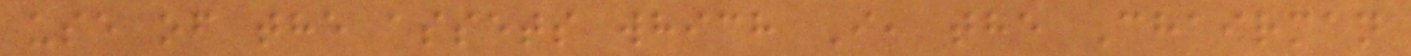use of the assets which I, the Chairman
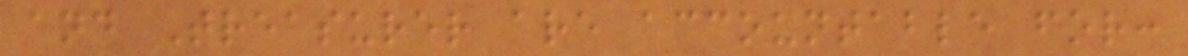and Treasurer are accountable for:
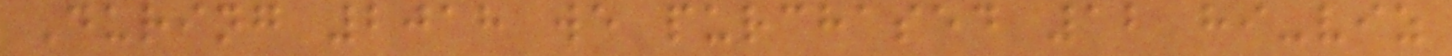During 2018 we purchased 12 hi-viz
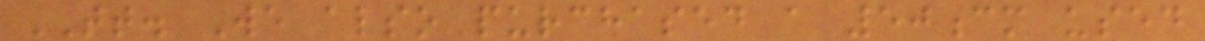TT. We also purchased a 50cm used
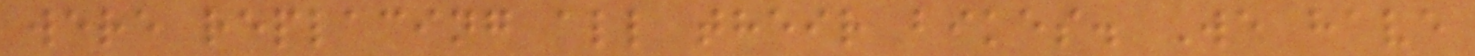were replacing all their bikes. We have
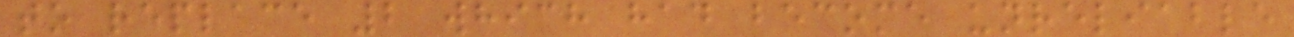to replace 2 which had become unreliable
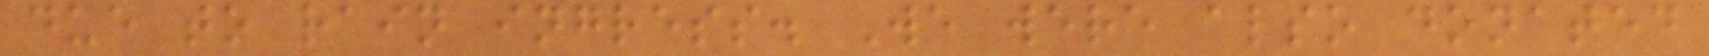due to rain ingress. We were also donated
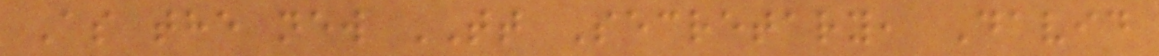As the new TT Secretary, David
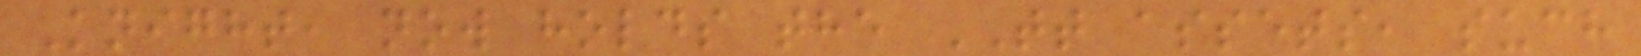Knight, now holds the TT assets, such
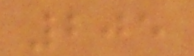205
